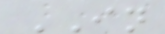IN
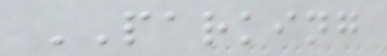PARKING
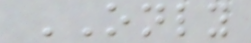ONLY
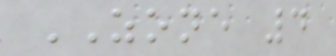ZONE 4
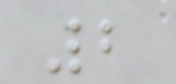2
